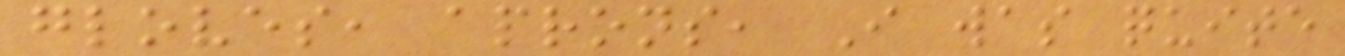gloves, aprons, I was quite
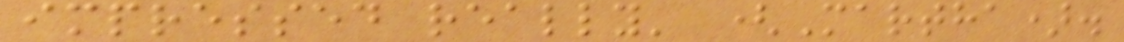impressed really' (Martha).
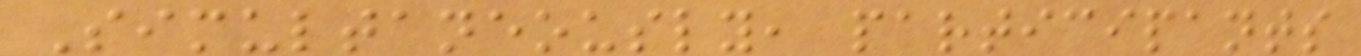Simultaneously, participants
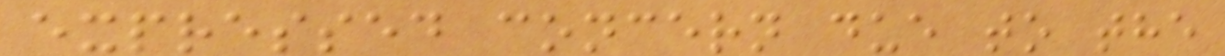expressed concern due to the
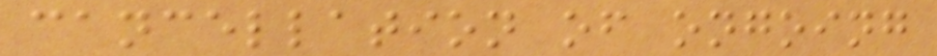cancellation of ongoing
